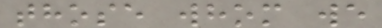those whom we
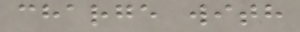charge with
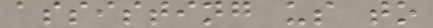assisting us to
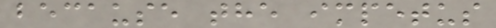because the impetus
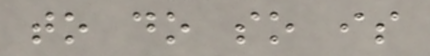to do so is
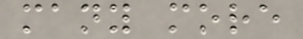many more
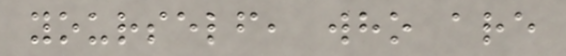yourself, who are
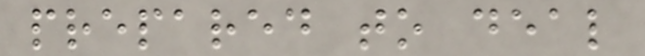prepared to deal
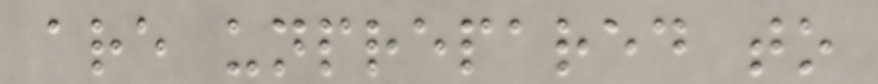are unprepared to
